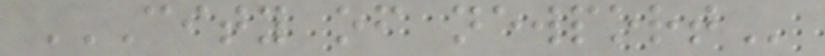CITY OF NEWPORT
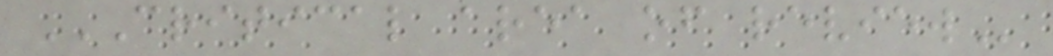CRITICAL AREA OF REVIEW
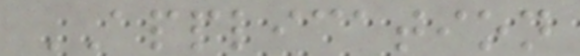APPLICATION
